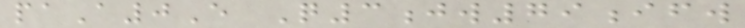paA0E Q3jw79ifw
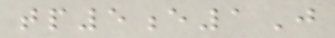tp5e1J
